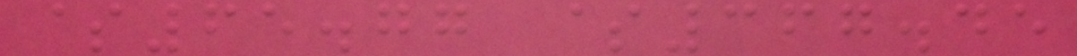$65.77 $367.45
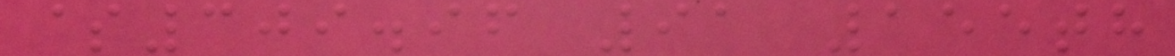$309.96 91 155th
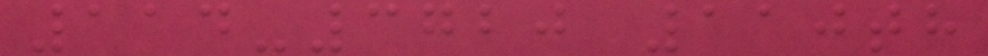114-3720 110th
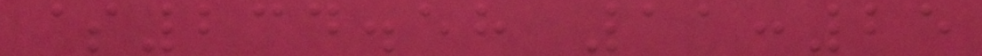$234.58 11:25
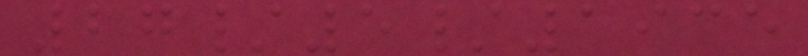27/5/1935
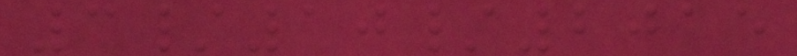3/10/2015
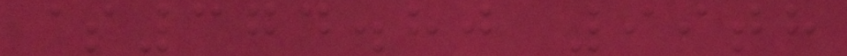$374.80 99th
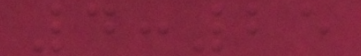4:25
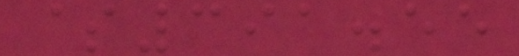$391.55
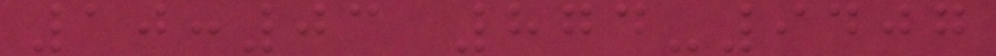10:03 874-9407
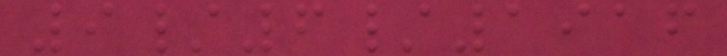9/6/1916
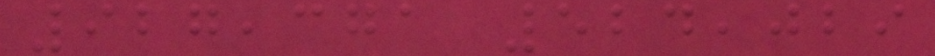927,371 524,029
